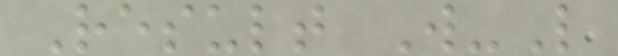Result W-L
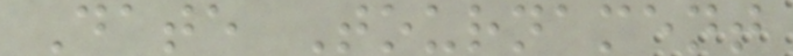Date Tournament
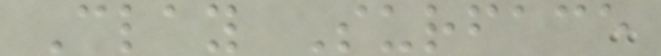Clay Surface
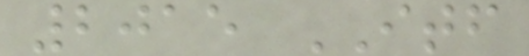2015 ITF
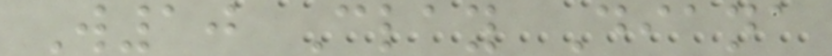W10 Clay Diana
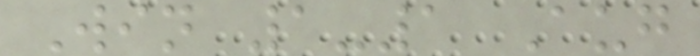Win 1-1 Aug
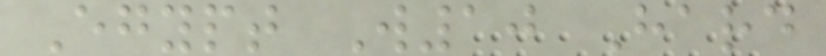Egypt W10 Hard
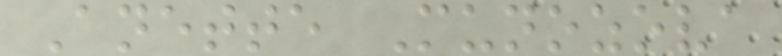Anette Munozova
